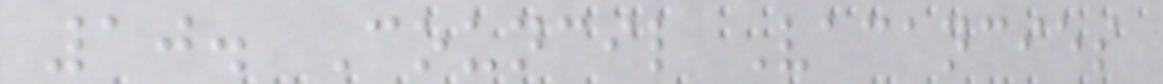10. Council Vacancies
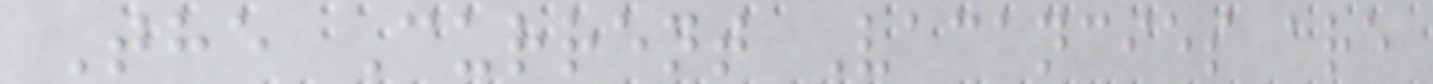The Current Vacancies are
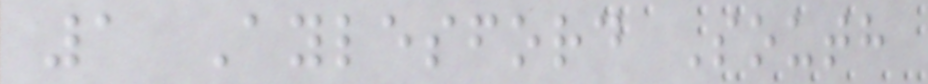1 Aylesford South
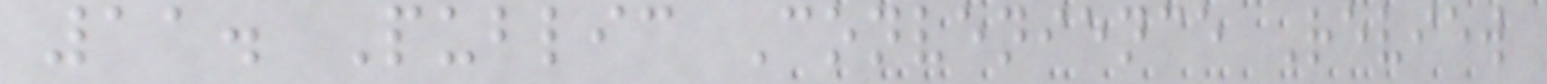11. Public Convenience Review
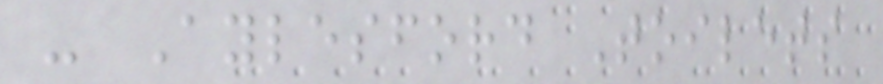- Aylesford Toilets
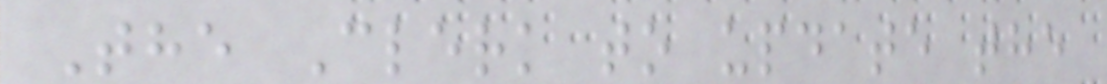The Clerk to update the
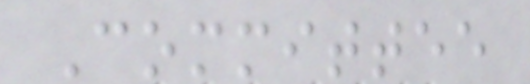Committee
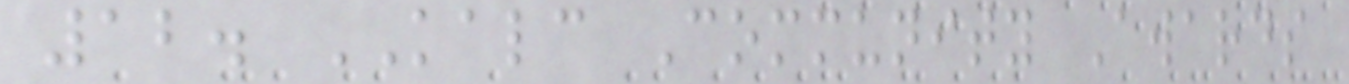12. KALC Community Awards
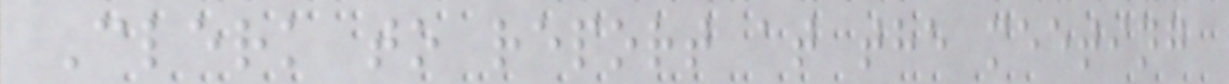Clerk to report at the meeting
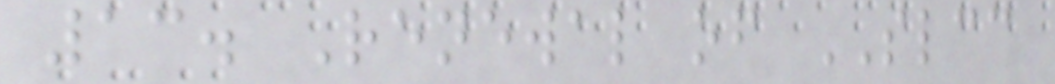13. Renewal of SLCC
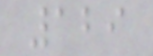129
